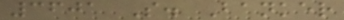3601 S. Banker
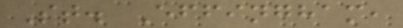St. Effingham,
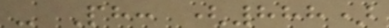- Ph: (888)
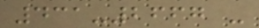431-2667 -
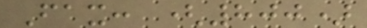Fax: (800)
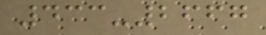433-2667
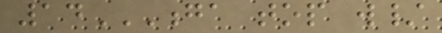14GA TOP W/
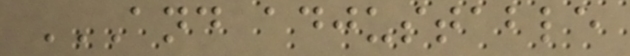AND ADJUSTABLE
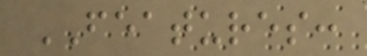FEATURES:
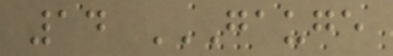14 GAUGE
